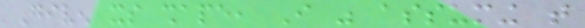Given its shape, I was assuming that
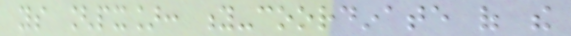ys [px]: y-coordinate of the
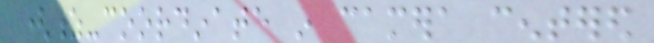(z-coordinate in camera centered
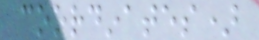coordinates)
